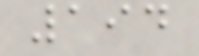194
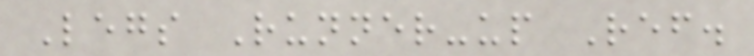Legs Runner-up Ref.
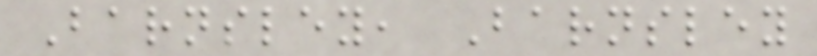Barnsley, Barnsley
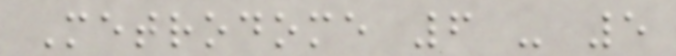Metrodome 6 - 5
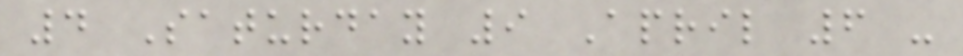4 Saturday 9 April 6 -
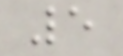5
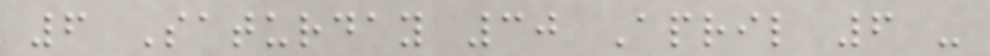6 Saturday 30 April 6 -
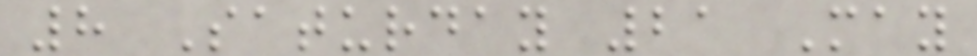8 Saturday 21 May
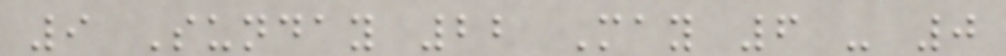9 Sunday 22 May 6 - 0
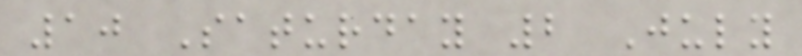10 Saturday 2 July
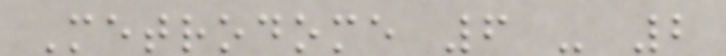Metrodome 6 - 2
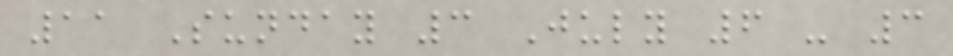11 Sunday 3 July 6 - 3
